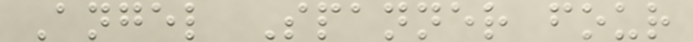Angel Spanner four
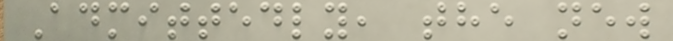Admittedly, the new
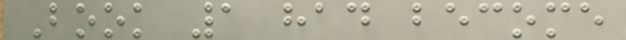Book 1 had become
